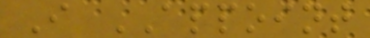I APPOINT
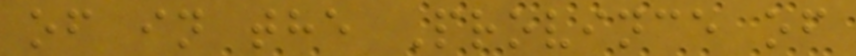of in the Province of
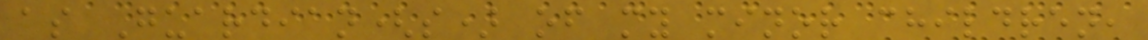as Guardian(s) of my minor children,
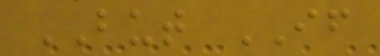BUT IF
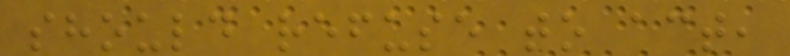should refuse to act,
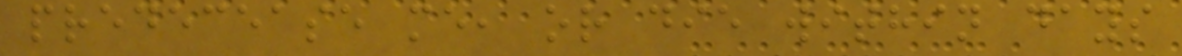predecease me, or die within days
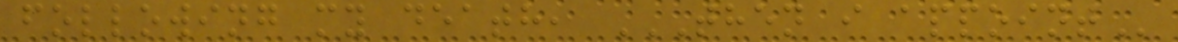following my death, THEN I APPOINT
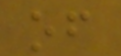of
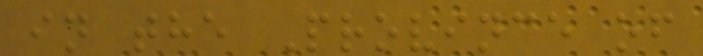in the Province of
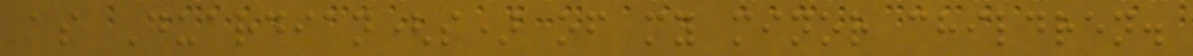as Guardian(s) of my minor children.
